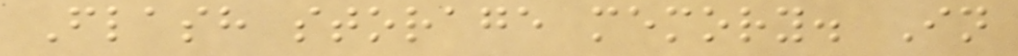Flash storage memory. In
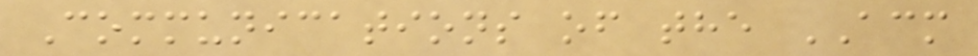Communications of the ACM
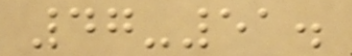47-51.
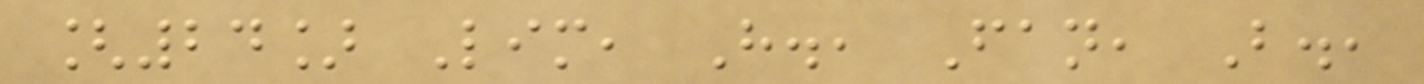[24] Lim, H., Fan, B.,
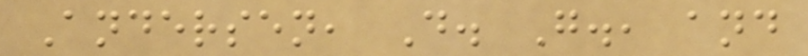Andersen, D. G., and
